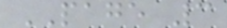PAGE 3
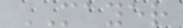MAYER
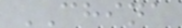CHINA
